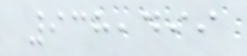938,499
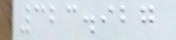323.927
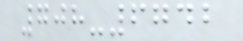708-6742
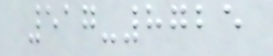517-8725
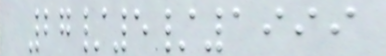27/5/1999
